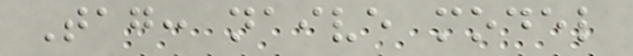Tag: naive model
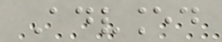Advanced
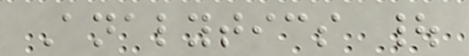Analytics |
